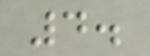4.
